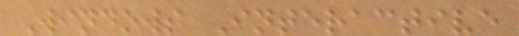Windows Interactive
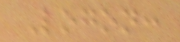Logon:
